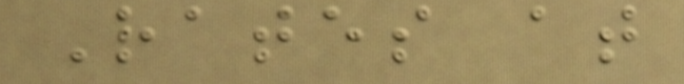Rates at
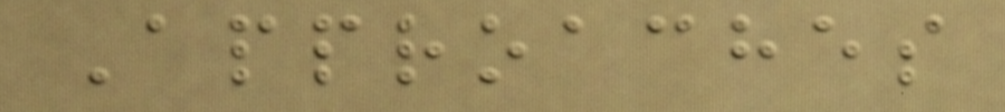Approaches
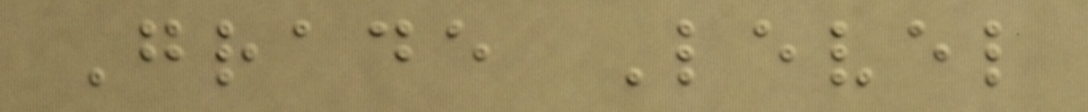Grade Level
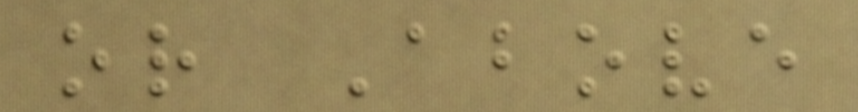or Above
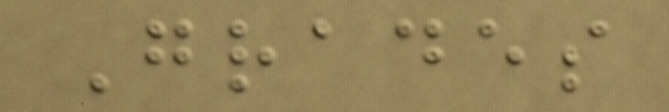Grades
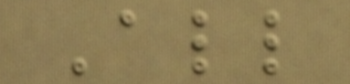All
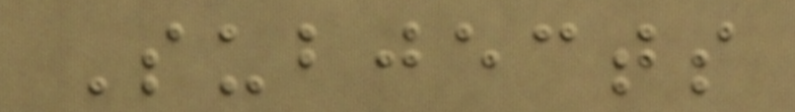Subjects
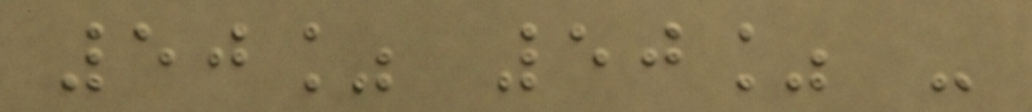50% 50% -
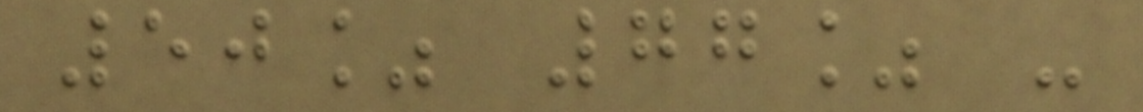50% 77% -
